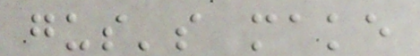gus's make
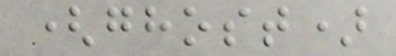(ghost)
